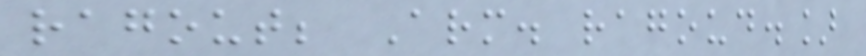ragout; Arm. ragoud.]
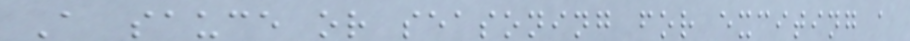A sauce or seasoning for exciting a
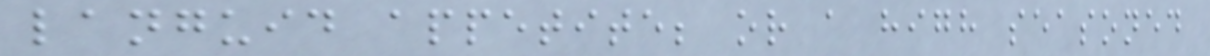languid appetite; or a high seasoned
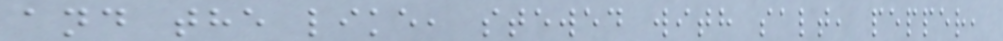and the like, stewed with salt, pepper,
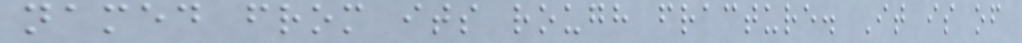named from its rough fracture. It is of
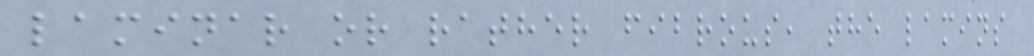laminar or rather fibrous, the lamins
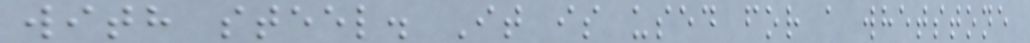with steel. It is used for a whetstone
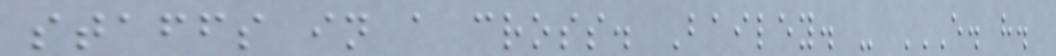staffs in a cross. Bailey. - E. H.
